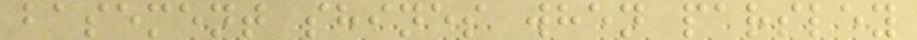basement shines when parsley
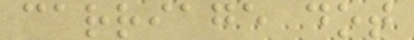carriage dot
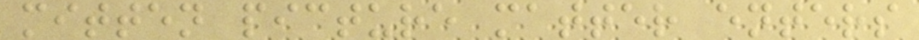mitten picture matter enters
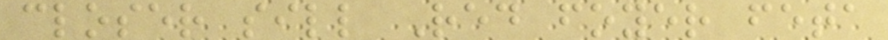closer sill Red foyer feta
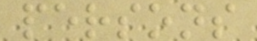persons
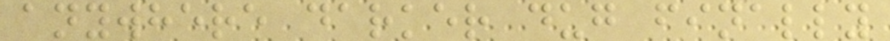anywhere darker dug finally
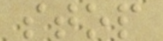stop
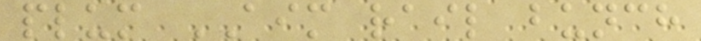plum AIM rail bunch
